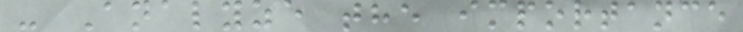- Analyze the importance
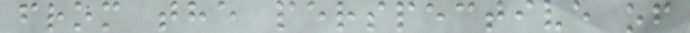from the perspective of
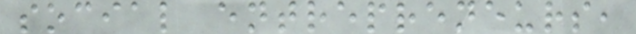social entrepreneurs,
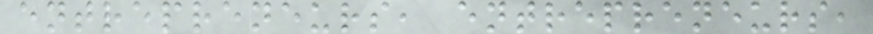entrepreneurs, entrepreneurs,
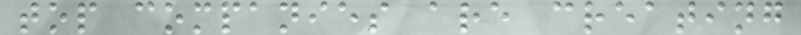top companies are creating
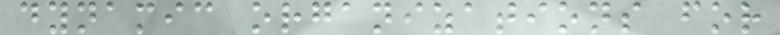dynamic organizations for
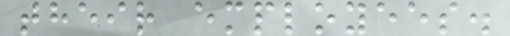their employees.
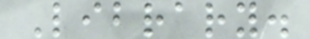Library.
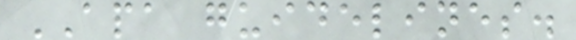APA guidelines.
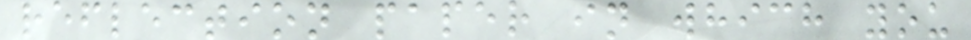reflection paper in which you
